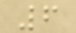6
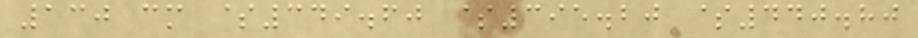130 cm $349.60 $395.20 $440.80
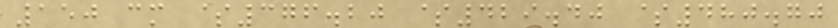150 cm $376.20 $429.40 $480.70
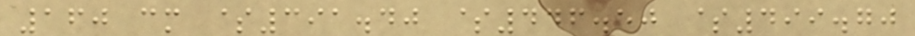160 cm $391.40 $446.50 $499.70
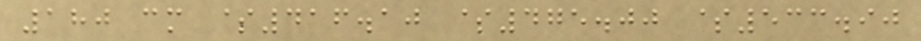180 cm $416.10 $475.00 $533.90
